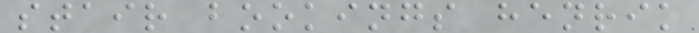stair bookings henrik
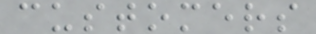customers
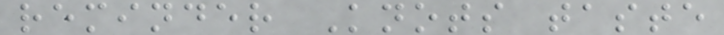reminder Knots taste
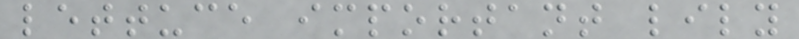lettuce important lily
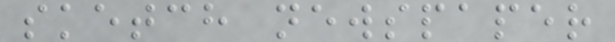sketch newspaper
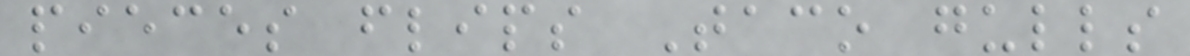pieces flips Taco gulls
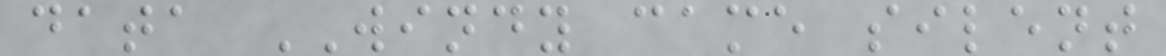data WINDY came silent
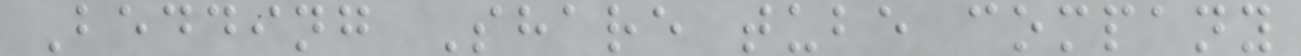Bedding Share tube company
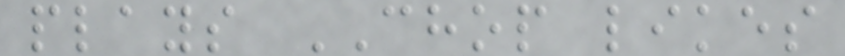plays CHOP likes
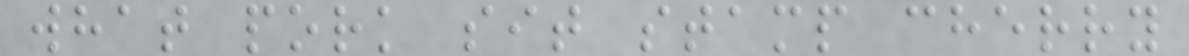what pork sit stamp cherry
